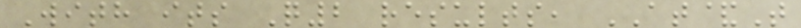With its Q2 results, AT&T
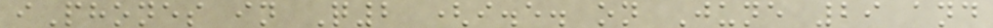iPhones in Q2 (i.e. on June 29 and
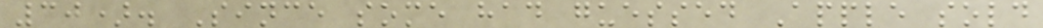30). Since some had guessed Apple sold
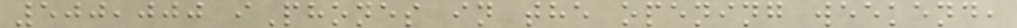500,000 iPhones in the opening weekend,
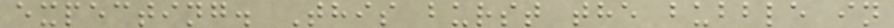expecting. This burst the bubble in
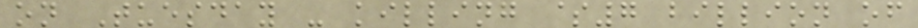on Tuesday - killing $7 billion of
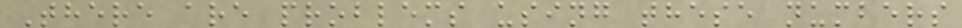There are problems using these numbers
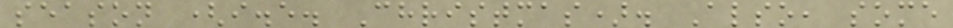season (i.e. Christmas). Also, some
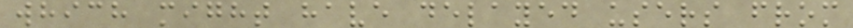which might have delayed users from
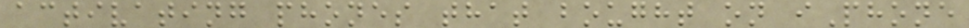activating phones that bought on iPhone
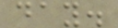day.
